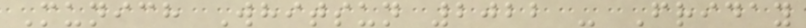Munich Whitsun 2022 - Friday
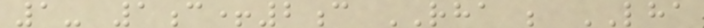1- 1c+2c RHA ; LHA
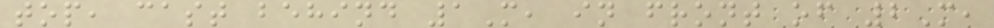top, cast behind 1M, in front of 2M,
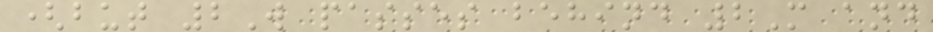(but 2W passes behind 2M and
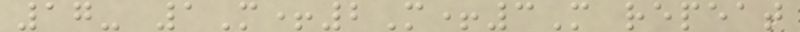17- 1M+2M+3M repeat
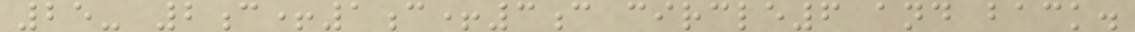25- 2c+1c+3c circle6 and back.
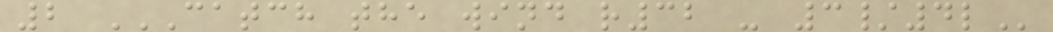2 CATCH THE WIND R32 - 3/4L
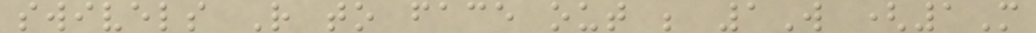swivels R to face out ; 1W (1M
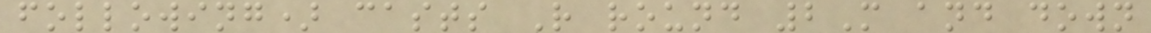following) casts R round 2M and down
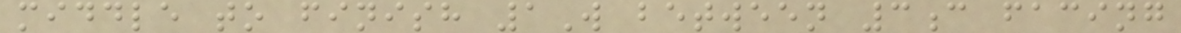middle to finish 1W between 3c facing
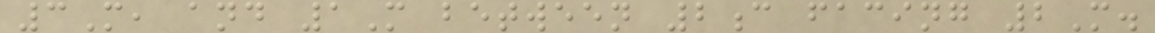3M, and 1M between 2c facing 2M.
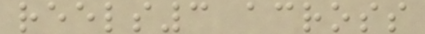reels3 across
